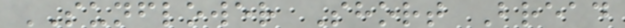SUNFLOWER Short Bread
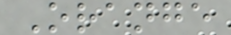Orange
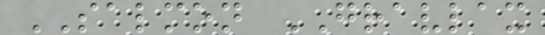SALMON GRAVLAX
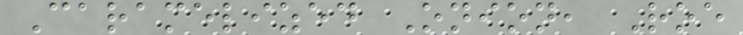Caramelized Onion, Roe
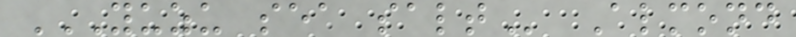YUZU SEA SALT Almond
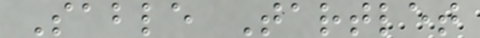Sable Tartlet
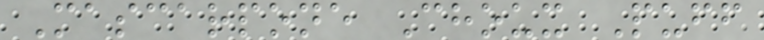Mascarpone Choux Puff
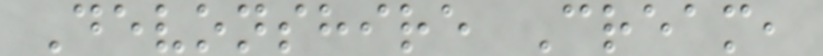Devonshire Cream,
